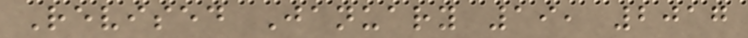Revised January 19, 2017
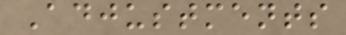Adjustments
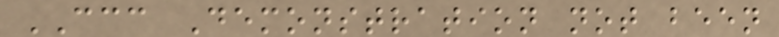CCC Demonstration not been
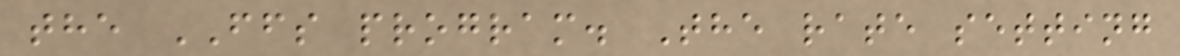the FFS program. The rate setting
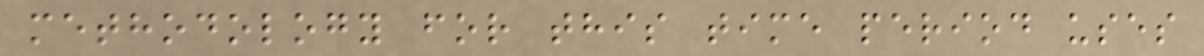methodology for this time period uses
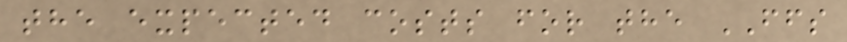the expected costs for the FFS
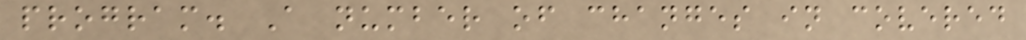program. A number of changes in covered
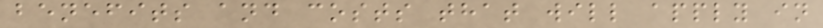benefits and costs that will apply in
